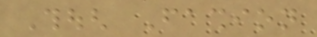Though Fashion
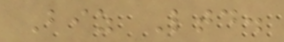Biz Ltd.
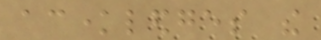acknowledges the
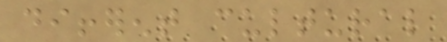different cultural
